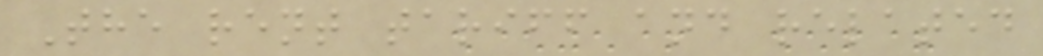The rent tariff and related
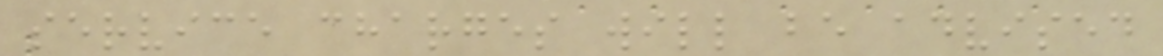service charges will be advised
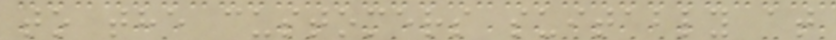to the customers suitably at
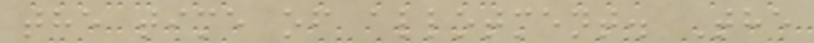the time of allotment. The
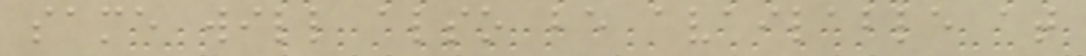same will also be available at
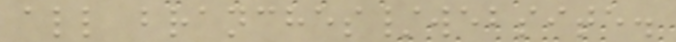all branches/website.
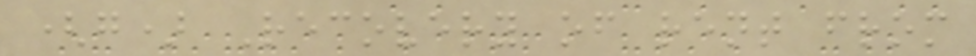(g) Recovery of rent from
